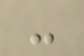-
